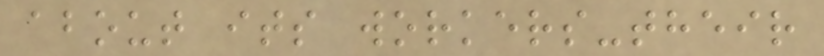about its workers-their
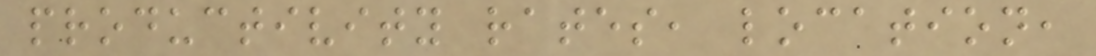productivity rates, location,
